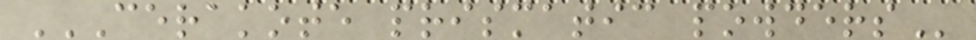CERAKOTE PRISMATIC POWDERS
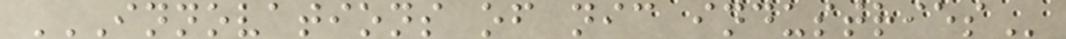INNOVATIONS OF NIC INDUSTRIES
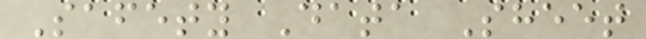Safety Data Sheet
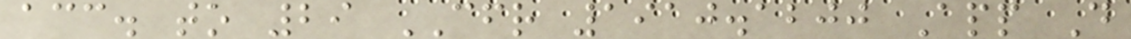acc. to 29 CFR 1910.1200 App D
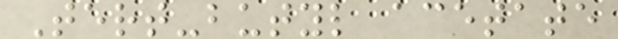Tert-butyl acetate
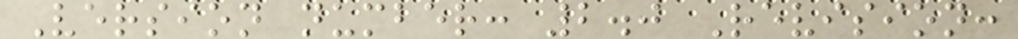Version number: 2.0 Revision:
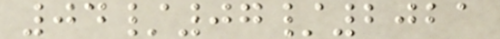04/07/2021
